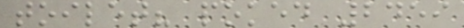toilet? poked 2459
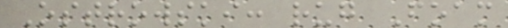Ostrowski: rug Foam
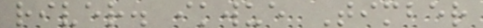river. ikwue Timber
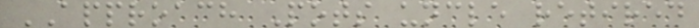APPROACH Pots uncle retired
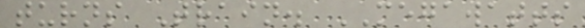turns Train. MEGAWATTS
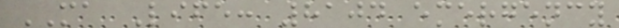MA Life: 8104 emergency
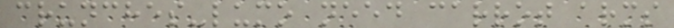crunches-lumo need carrot arms
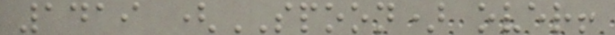1419 (SPOON) over!
